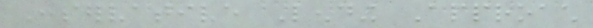Conservative Lending Approach
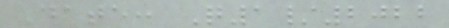Date: Q1/2022
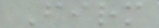Firm
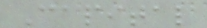Capital
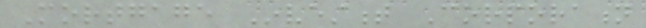Mortgage Investment Corporation
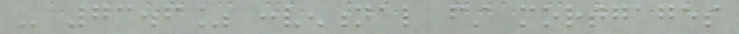- 73.6% conventional first mortgages
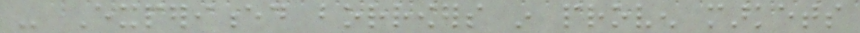- Experienced borrowers in proven markets
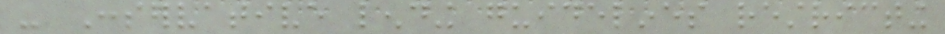- Conservative lending guidelines restricting
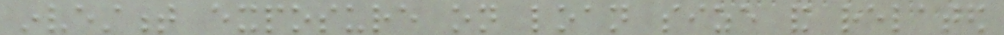investment exposure on loan size and related
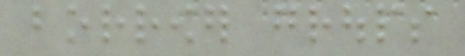borrower groups
